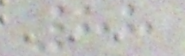88
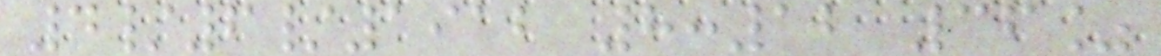4/6/1912 8:12 36%
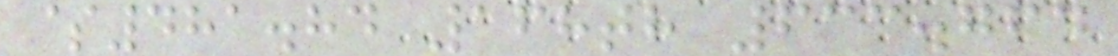$481.84 168th 633.764
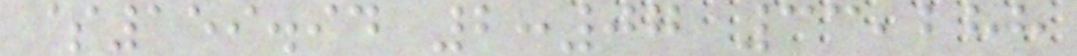$159.94 2:07 33,288
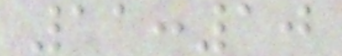11:10
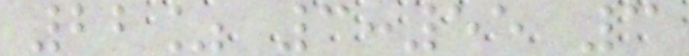22% 3:55 3
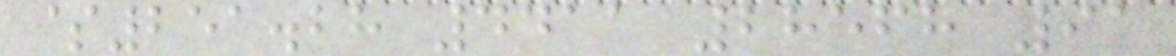$251.28 4411 28568 91
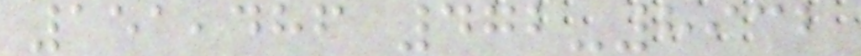151,486 472-8932
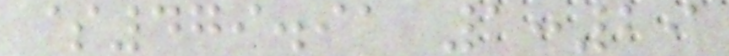$479.91 1:29
